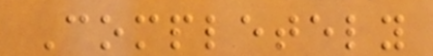Completely
